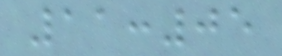11:05
